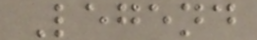Legend
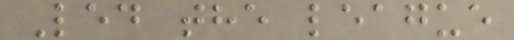Led the league
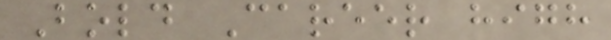Bold Career high
